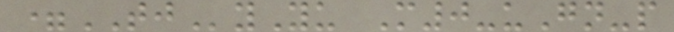=TJyYu M0-uGn-p
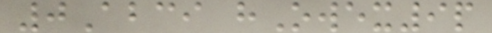0Abci hOwex9p
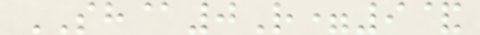SH@0R=9&
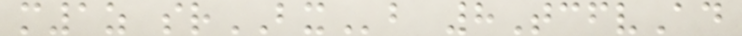m1z srBXb 8TcfvAd
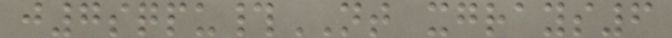j7sqpu#NT xgrays6
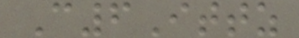C6Ittz
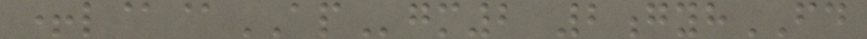+l@@APgm2 2gyhFD
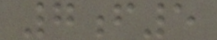7f5
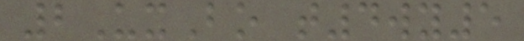2UxBo t4wy5
